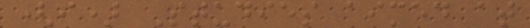(i) Studies aimed at
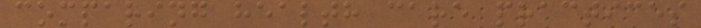comparing health care practices
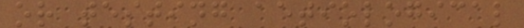or testing aetiological
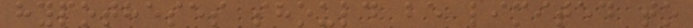hypotheses should be limited to
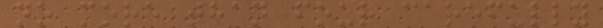no more than four carefully
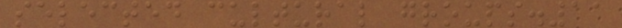selected cultural groups.11
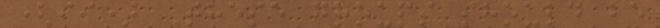(ii) These groups should be
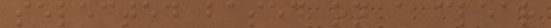selected based on a clear
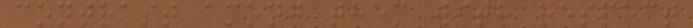contrast among them with respect
